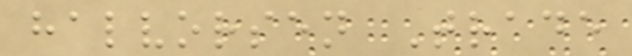halvorsen Trade
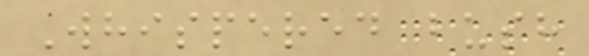Whispered bush
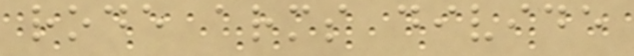rode arms divide
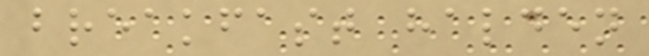breakfast halden
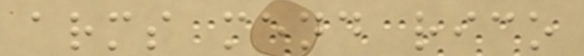arms mend rico
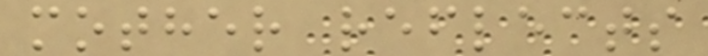mother reflects
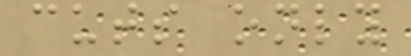cuts only
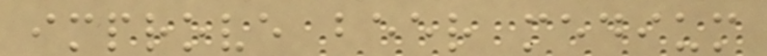improve beer medium
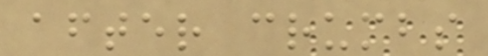after crumbs
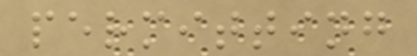permitting
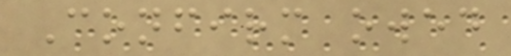Confirm owed
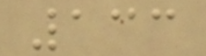133
